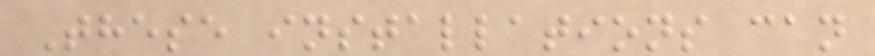These installations can
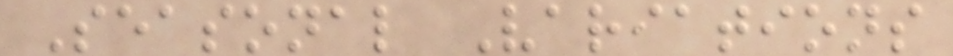Seasonal Variations
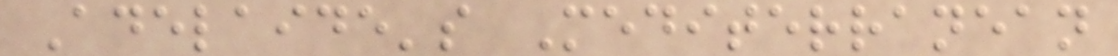Adelaide's Mediterranean
